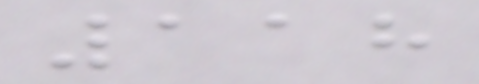118
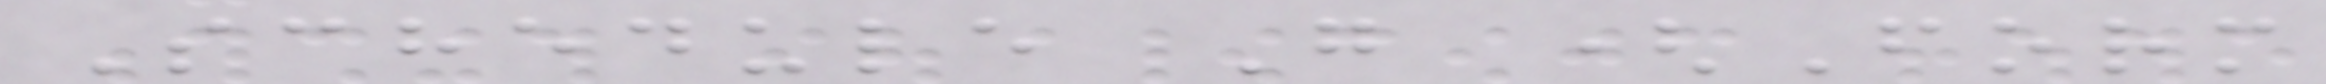Schedule G (Form
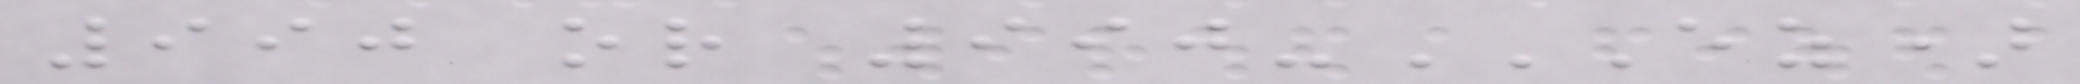990 or 990-EZ)
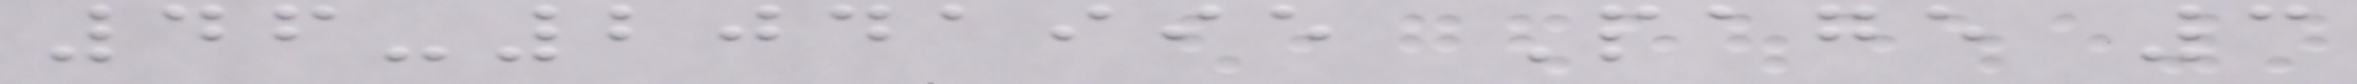46-2041995 Page 3
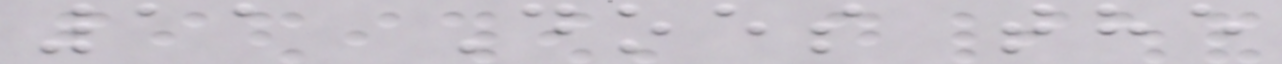11 Does the
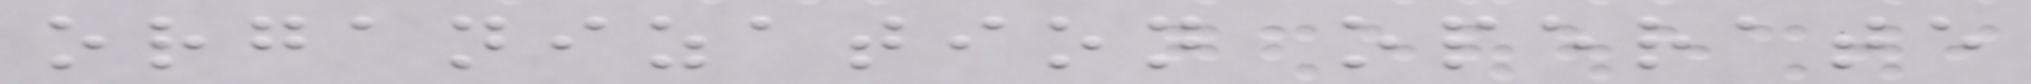organization operate
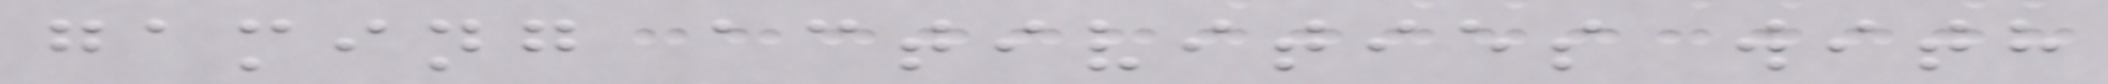gaming activities with
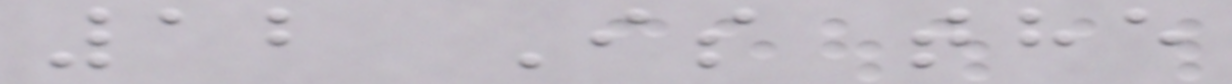12 Is the
